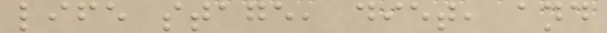life stage, diet, and
